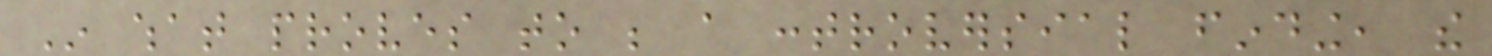In what proves to be a controversial finding, the
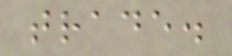trade.
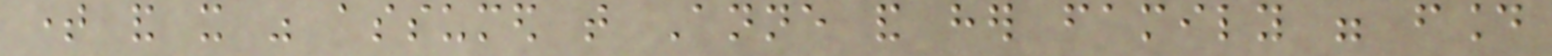time and it was assumed that Anne and her family were found
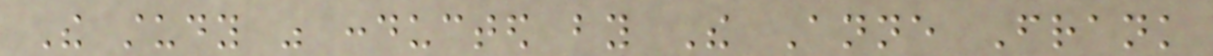The study was conducted by The Anne Frank
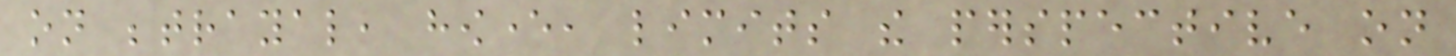on betrayal, however, limits the perspective on
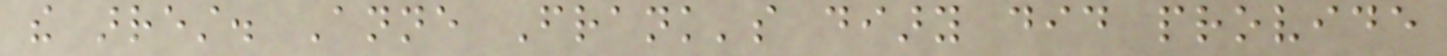the arrest. Anne Frank's diary did provide
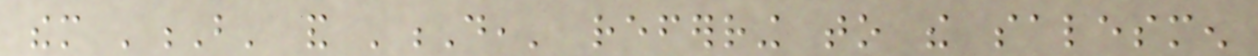them 'B' and 'D,' referring to the salesmen
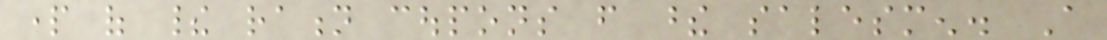part of their ration coupons from these salesmen. A
